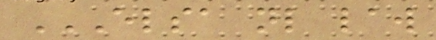ELSA NL LAW
